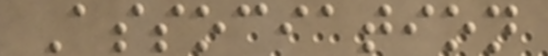Association
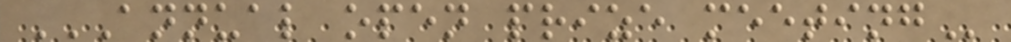ANNUAL OPEN PRIZE MEETING
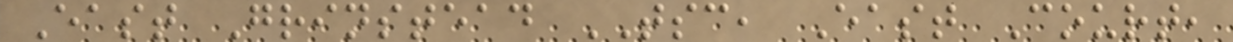East Grinstead TSC, East Court,
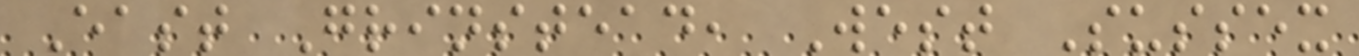East Grinstead, West Sussex
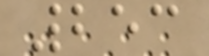253
